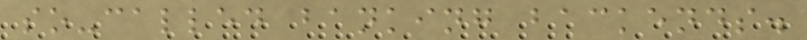so-called banking backends.
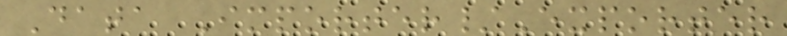Data Importer/Exporter
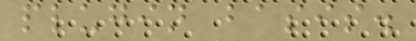plugin basis.
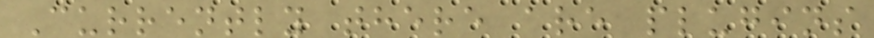Currently there are plugins
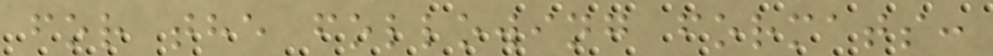for the following formats:
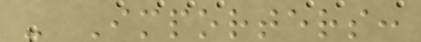- Importers:
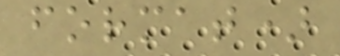format)
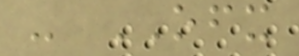- OFX
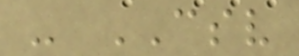- CSV
